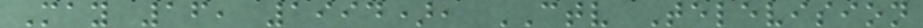May 16, 1994), CTV Television
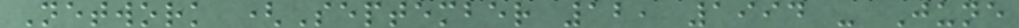Network (September 12, 1994 - June
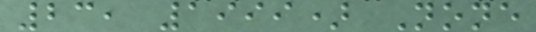23, 1999) None
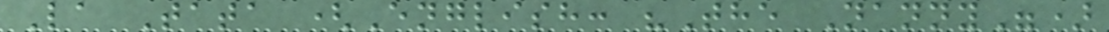La Tata (English: "The Nanny")
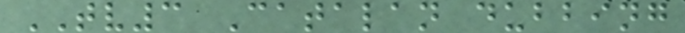TV3 Catalan dubbing
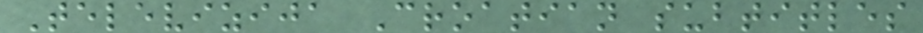Televizija Croatian subtitles
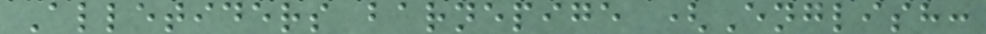Alletiders barnepige (English:
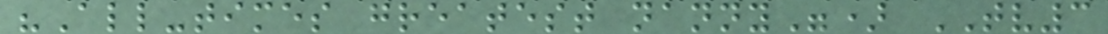"All-times greatest nanny") TV3
